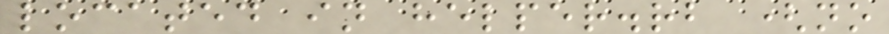located in helper.rb (no
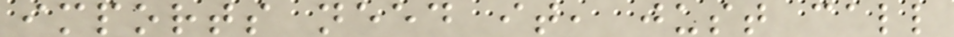imports need it, just call
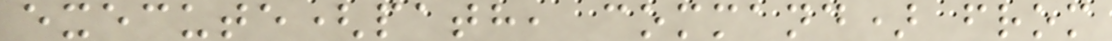execute(path, command) from
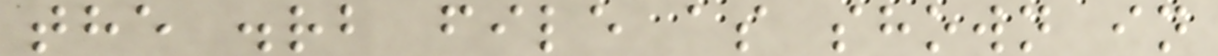the .rb file as shown in
